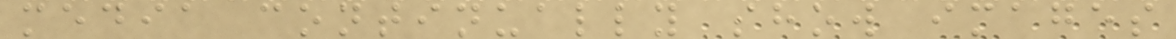media continually show images
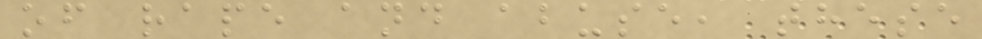of rape and abuse, these
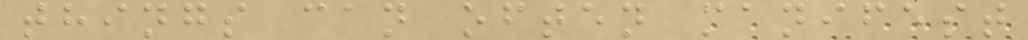things can often manifest
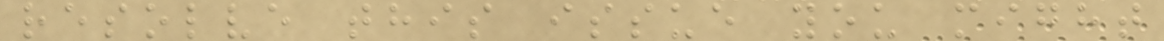resolve this issue you might
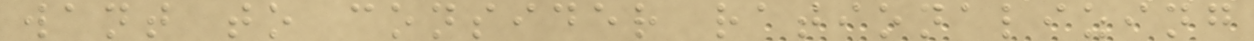want to consider rationalizing
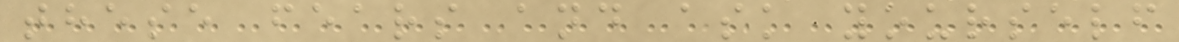these fears and ask yourself
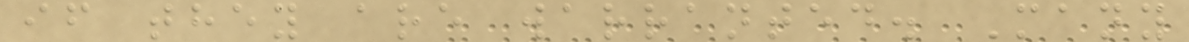if they are warranted. Many
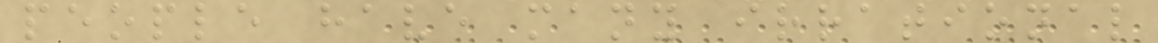people have many irrational
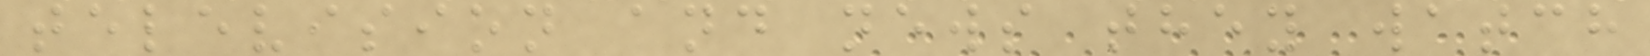television and news they watch
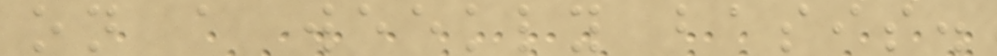on a weekly basis.
